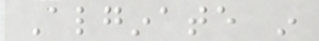Alginate in
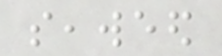seaweed
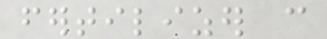fertilizer can
